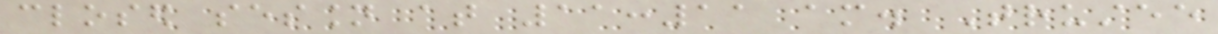closed session at 11:11 am. Trustee
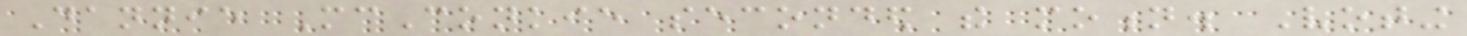Dannie McConkie seconded the motion. Voting
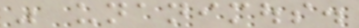was unanimous.
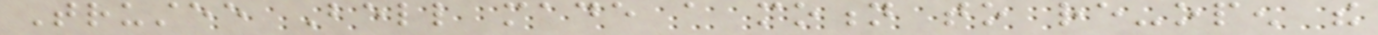Trustee Bell made a motion to re-open the
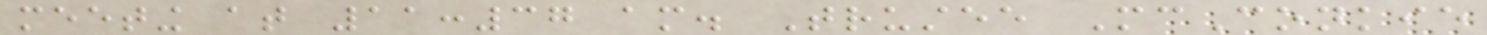meeting at 11:37 am. Trustee McConkie
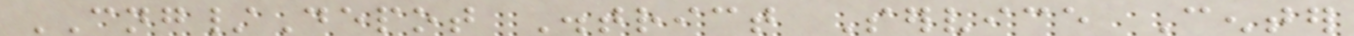CNG/Depot District Service Center
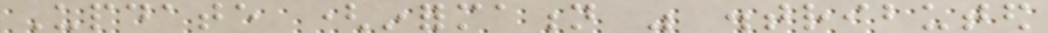Update (information was distributed
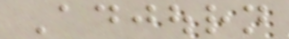Adjourn
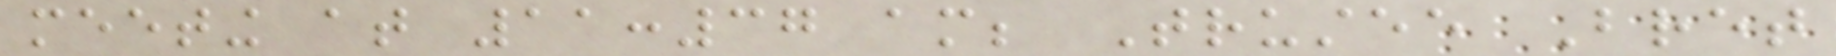meeting at 11:37 am; Trustee Bret
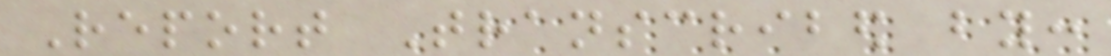Report Transcribed by:
